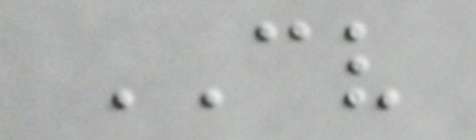CV
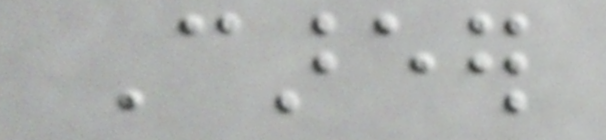Career
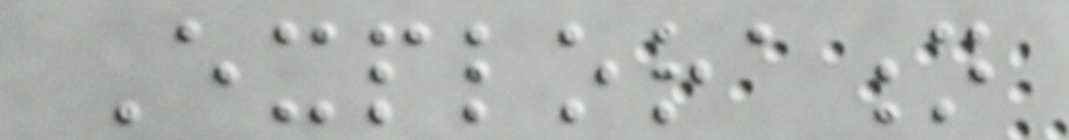Exploration
